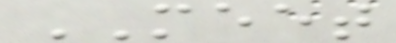MEET
